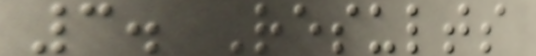3. Results
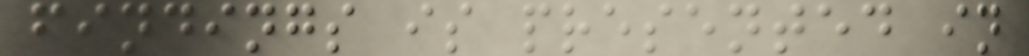findings is presented in
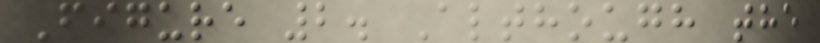Figure 2. Although the
